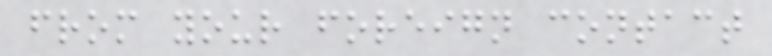from your foreign contact
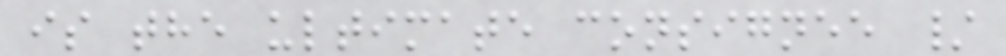is the ultimate consignee /
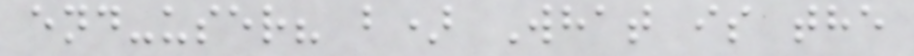end-user? b) What is the
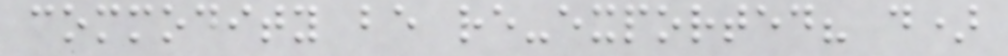commodity be re-exported? d)
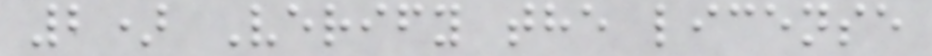2) Verify the license
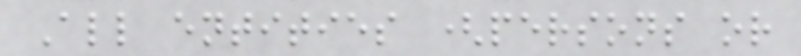All entities (persons or
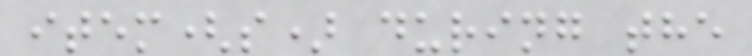item(s) during the
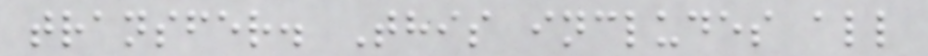transfer. This includes all
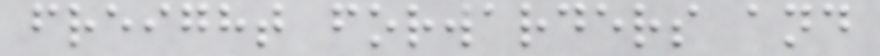freight forwarders and
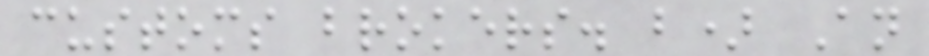customs brokers. b) An
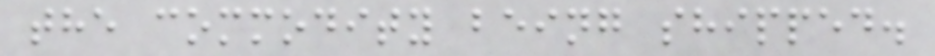the commodity being shipped.
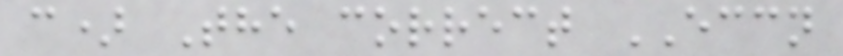c) The correct ECCN
